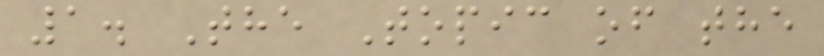1. The Topic of the
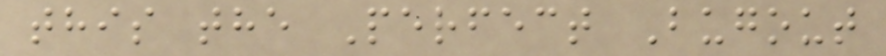this the Perfect Bugout
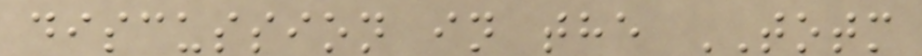discussion in the TOTM
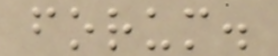forum.
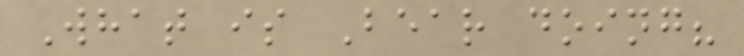What is Bear doing?
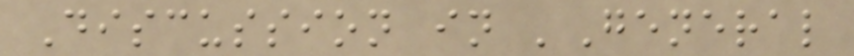Discussion in 'General
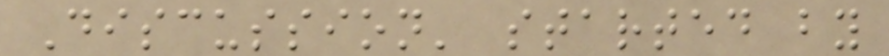Discussion' started by
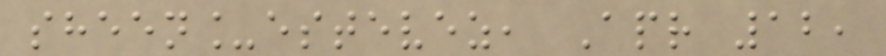sheen_estevez, Apr 12,
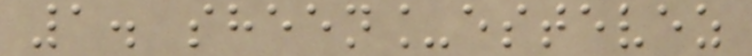1. sheen_estevez
